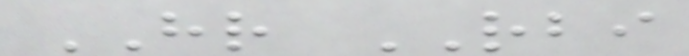HR RBI
